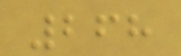268
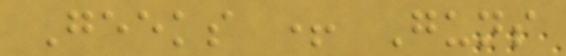Geeks + Guns
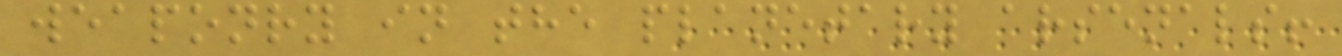weaponry in the planetary arsenals!
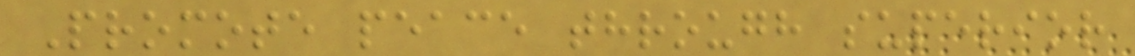Promote peace through superior
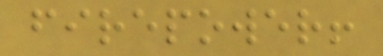firepower!
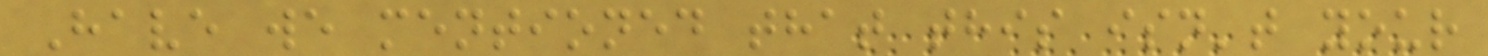Have we mentioned that this isn't your
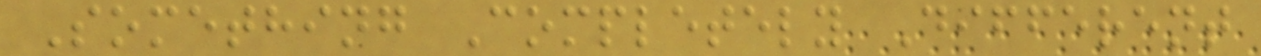Something Completely Different
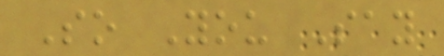So You Say
